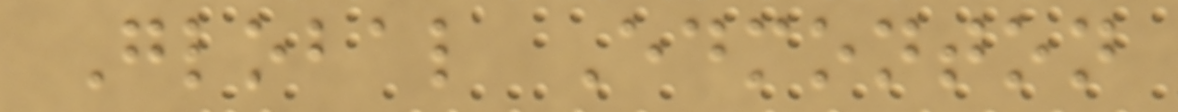Global Edmonton
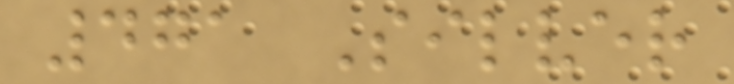471 Silver
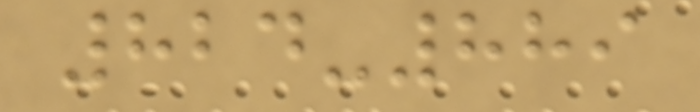824-889
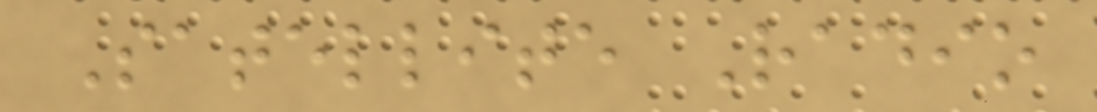Satellite Radio
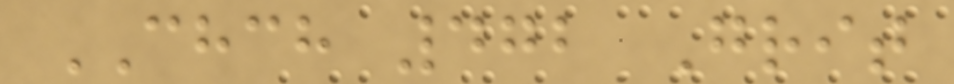CHCH 472 Grit
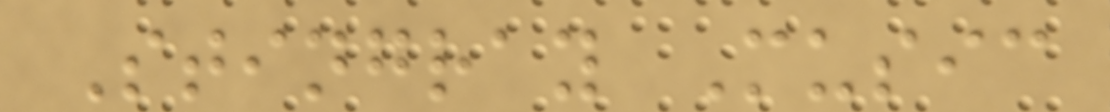Stingray Music
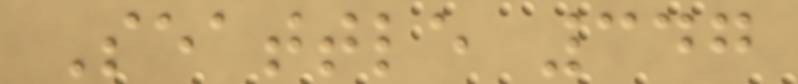Seattle 347
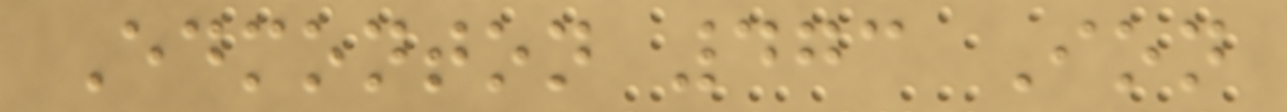Edmonton 473 Ion
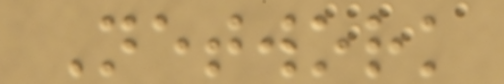Network
